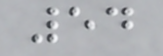54
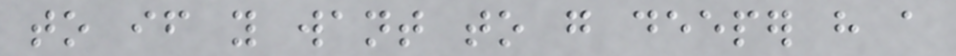to if you want to go deeper have a
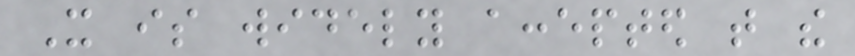It is widely accepted that the
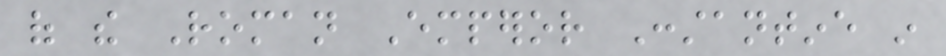of the Roman Emperor Constantine in
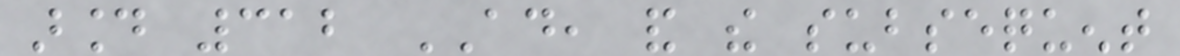around 312 AD, and the subsequent
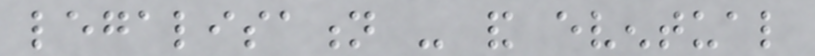legalisation - and eventual
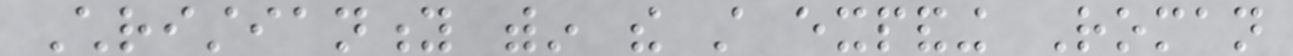Christianity within the still expanding Roman
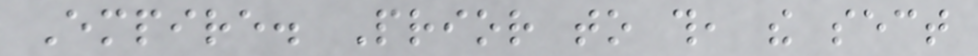Empire. Prior to this, the sect
